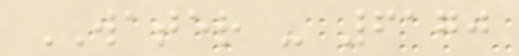WATER - 6170
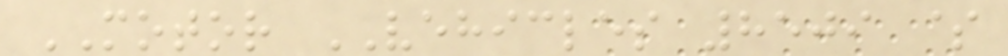MOTOR VEHICLES 8509 $
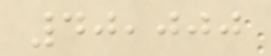40,000
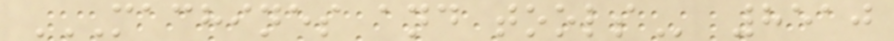MACHINES AND TOOLS 8510
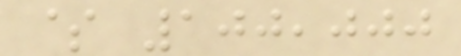$ 100,000
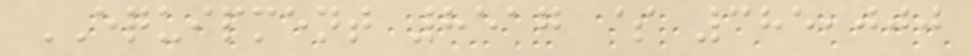EQUIPMENT 8517 $ 385,000
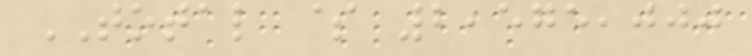TOTAL $ 2,575,000
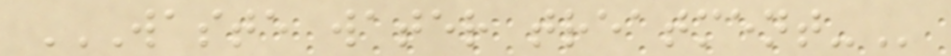WASTE WATER TREATMENT-
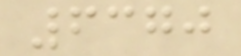6370
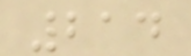214
